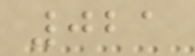021
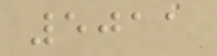5011
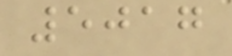5017
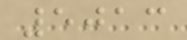5013
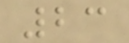23
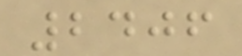2406
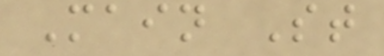Main St
